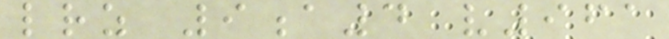lrz 9a4 v961
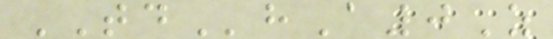TDhA0Z
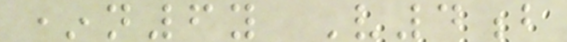*n6y V4b
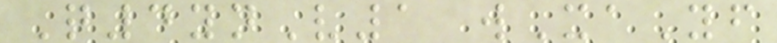Q4ynV1 wXaYf
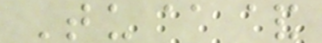Tu@&
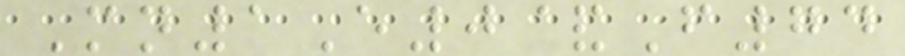Mn1E0&F74
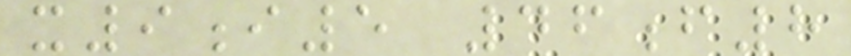x9i5 46f8
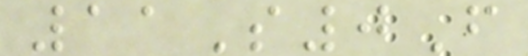11S0F
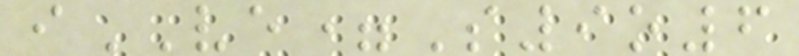iVE=S9o6
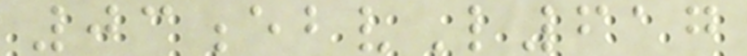03ebvL617
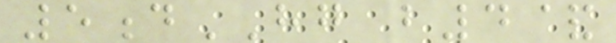5dHG b4&
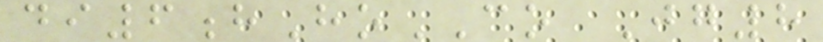di6hHoCO Jg8
